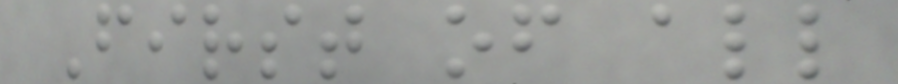First of all
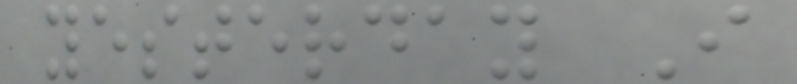yesterday I
